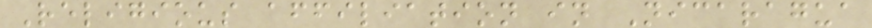Religious affiliation in Nicaragua
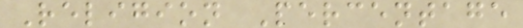Religion Percentage
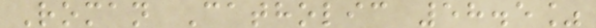Roman Catholic 58.5%
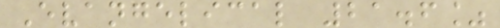Evangelical 21.6%
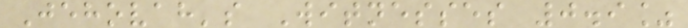Jehovah's Witnesses 0.9%
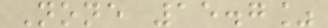None 15.7%
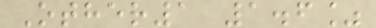Other1 1.6%
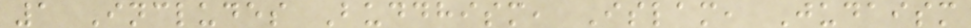1 Includes Buddhism, Islam, Judaism
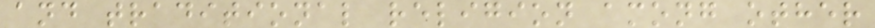and traditional religion among other
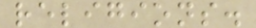religions.
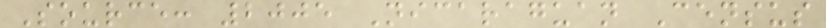Source: 2005 Nicaraguan Census
